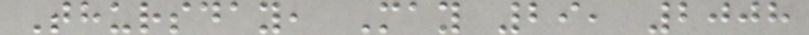Thursday, May 29, 2008
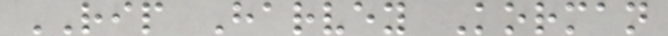RIP Harvey Korman
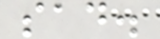sad.
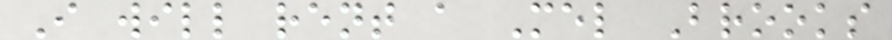I will rent a Mel Brooks
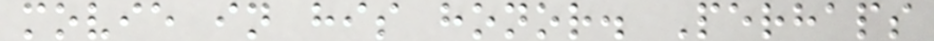movie in his honor. Perhaps
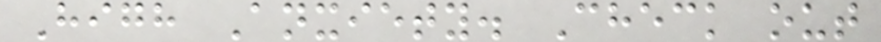High Anxiety. Check out
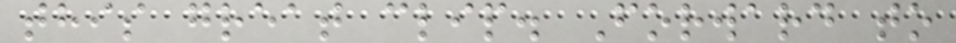this great clip. Forward to
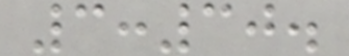3:30.
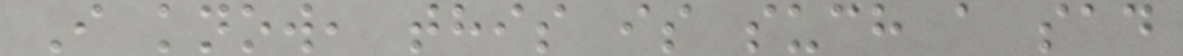I know, this is such a sad
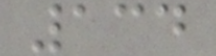134
